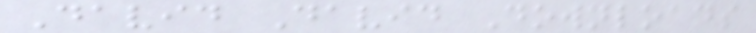David David Downloads
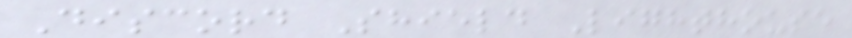Discord Shield Lighthouse
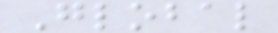Global
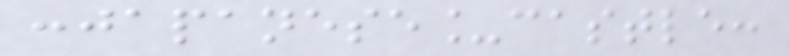:japanese_castle:
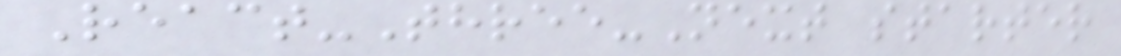React-Three-Next starter
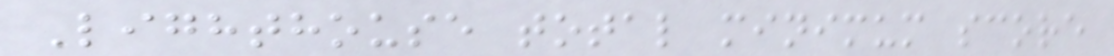Lighthouse total minimum score
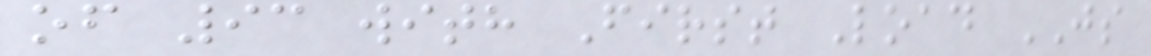of 93 with First Load JS
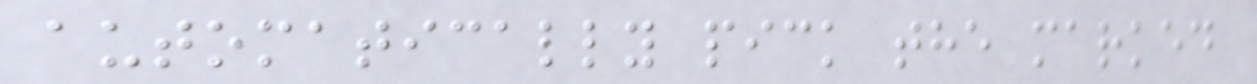automatically pick the marked
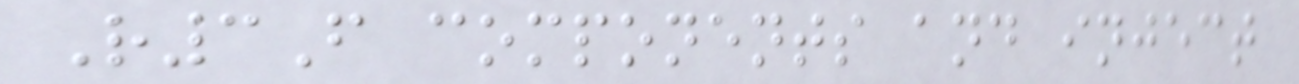R3F components and inject
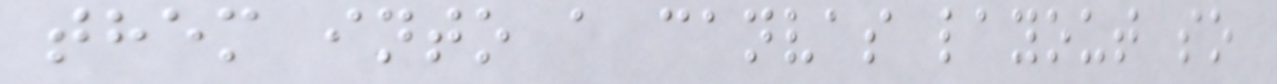them into a canvas layout so
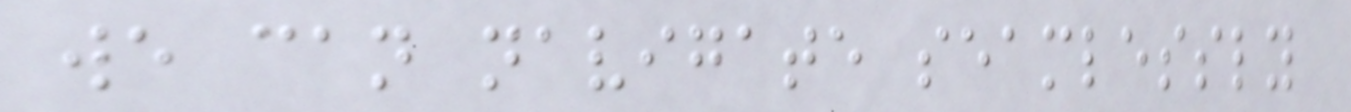we can navigate seamlessly
